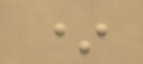*
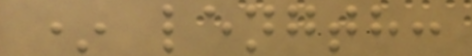* length:
